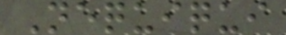Nequiqui
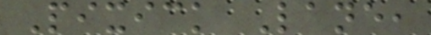Pixick Lane,
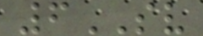6SV
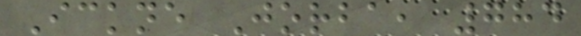Ickne Jorba, 784
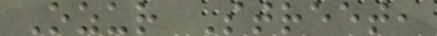Ozur Street,
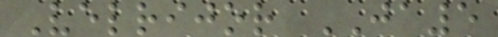Velrijor JA5
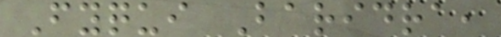Fyqui Baridra,
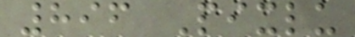896 Pixlu
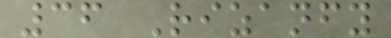36 Rizanfy
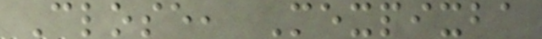Close, Mexpixba
